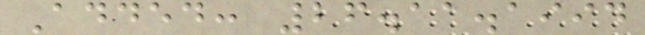Added: 26.11.1994
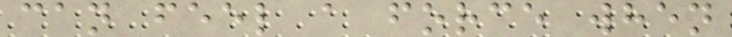can feel a force when
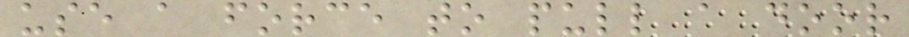use a force to pull a door
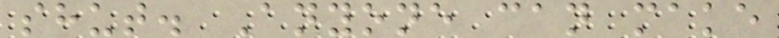shut. Anyone can make
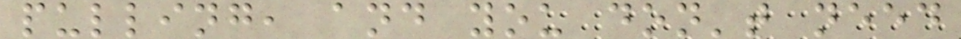pulling, and you don't need
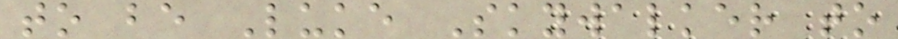to be Luke Skywalker to
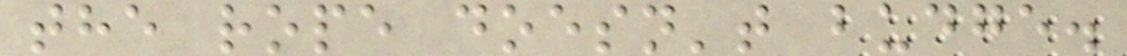the rope doesn't budge.
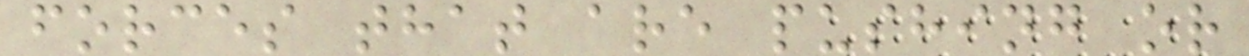forces that are pushing or
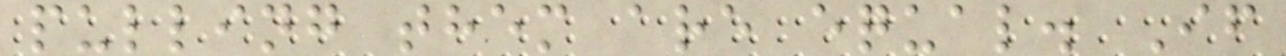pulling them are equal. If
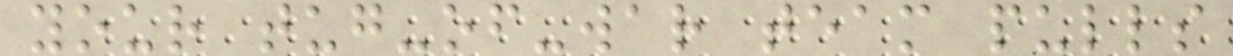your tug-of-war team pulls
